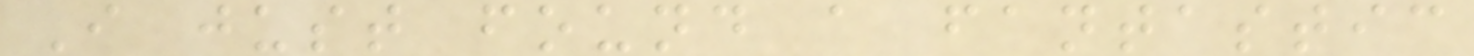I just found a fantastic
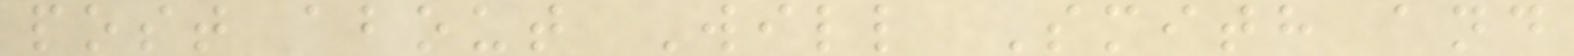post about Will Smith and
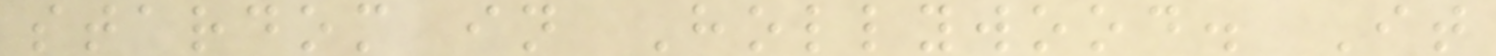stardom in Hollywood. It
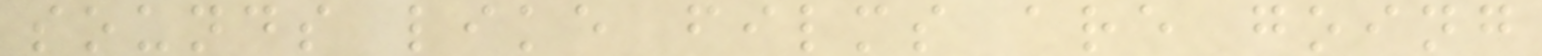sounds like films are going
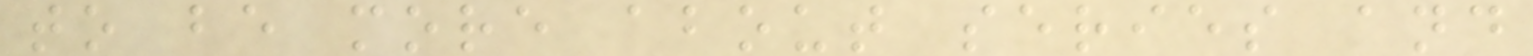to be more about series and
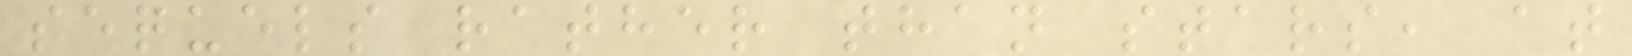sequels rather than stars, at
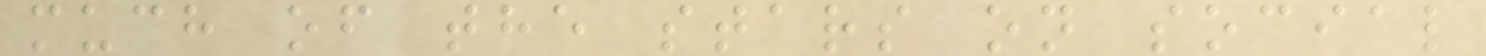much of the stars on social
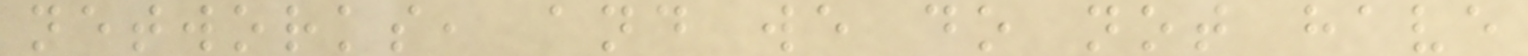networks, and we do not have
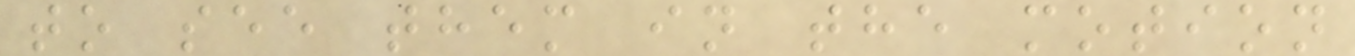to see them in the motion
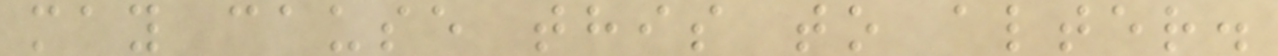may cause this to alter.
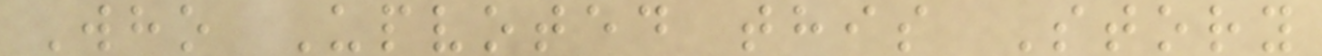Who Upvoted this Story
